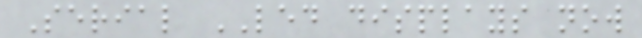Serial LED displays now
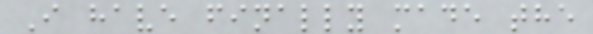I have finally made the
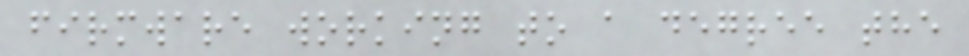firmware working to a degree the
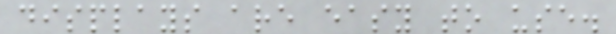displays are easy to use.
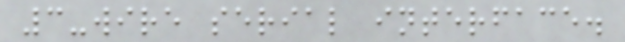3-wire serial interface.
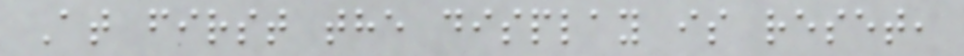At first the display is reset,
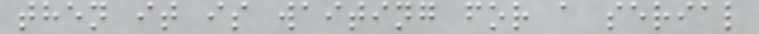then it is waiting for a serial
